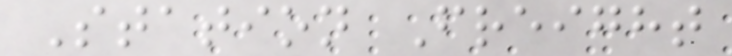Station Freight
